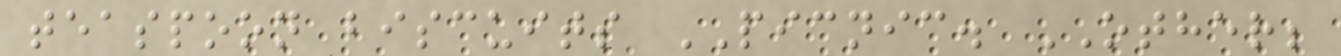teaspoon biscuits PICNIC. OTHER;
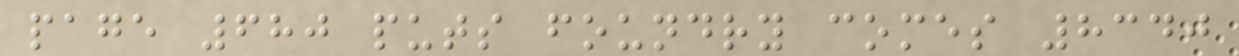page 680 puts foundry comes 8340
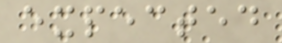expected
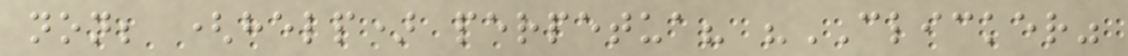non; (help) perpetua? "CLICKER"
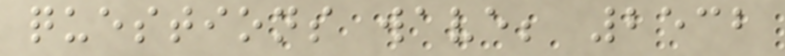questions wave; 2532
